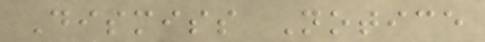Dismiss Notice
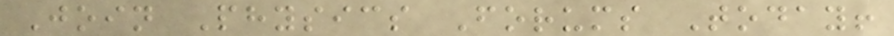Join Physics Forums Today!
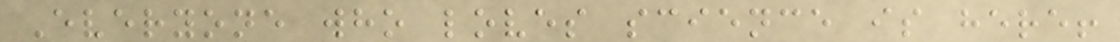Everyone who loves science is here!
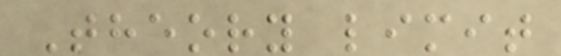Theory limit
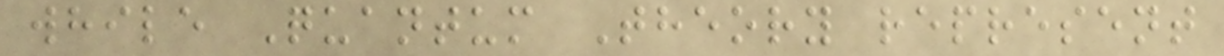while Quantum Theory represent
